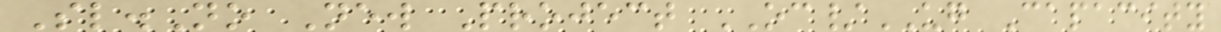Sl.No New Project OC/UG Capacity
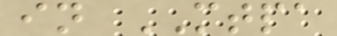in MTPA
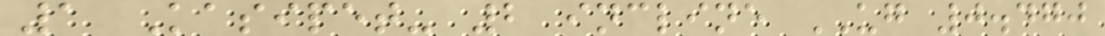1 Kasipet- 2 incline UG 0.470
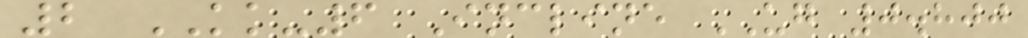2 KK-6 Incline UG 0.800
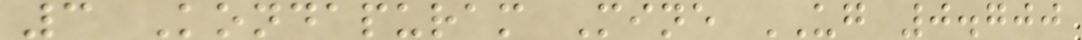3 Kondapuram Mine UG 0.700
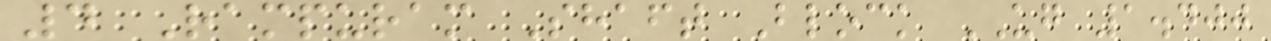4 Rampuram Shaft Block UG 1.400
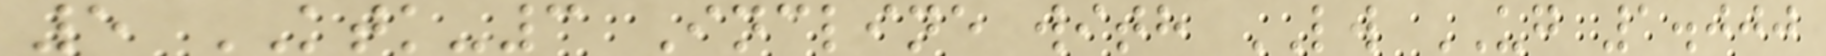5 KTK-3 Incline with LW UG 1.000
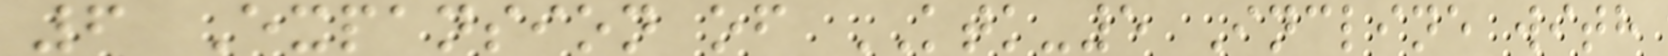6 Expansion of KTK-5 Incline with
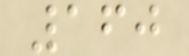160
